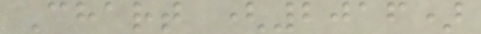Chart (2016)
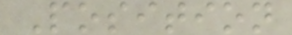Position
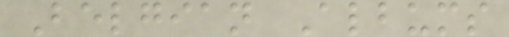Belgian Albums
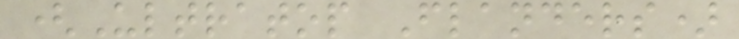(Ultratop Flanders)
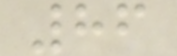86
